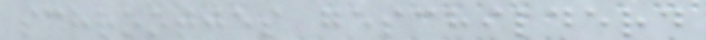schrootjes geschilderd
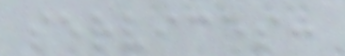services:
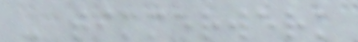- timmerwerk
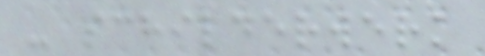- schilderwerk
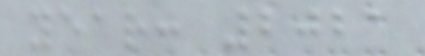year: 2021
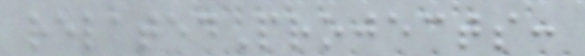relatedProjects:
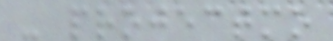- projectmo
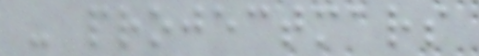- projectmars
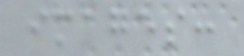images:
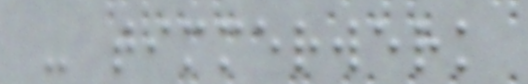- timmerwerk
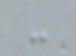-
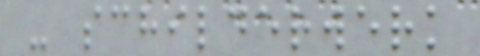- schilderwerk
